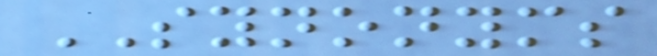SYNONYMS
